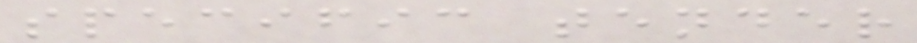specific tender
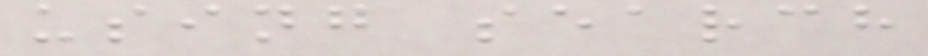using search
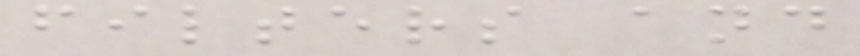filters and
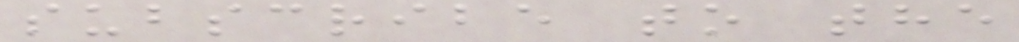subscribe to the
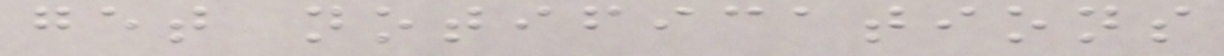get notifications
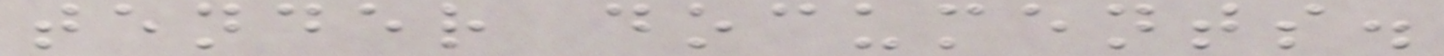tender documents.
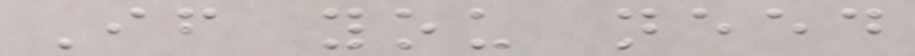If you need
